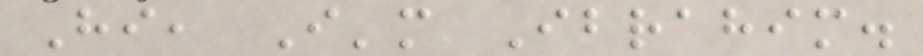Hi, I'm Ibrahim.
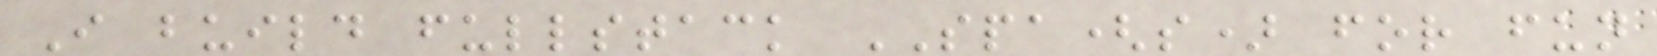I build fullstack SPA(s) for fun
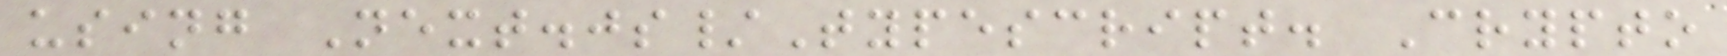using Next.js/Typescript. Crypto
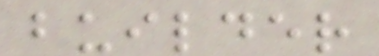builder
